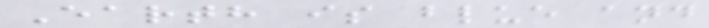Earth is blue and
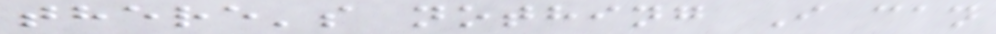there's nothing I can
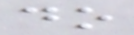do
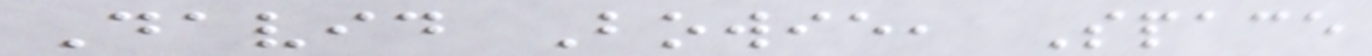David Bowie, Space
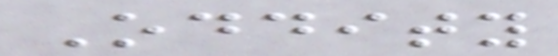Oddity
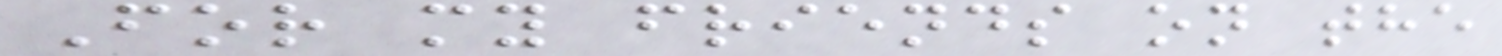For my friends on the
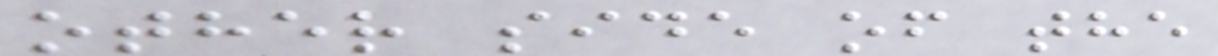other side of the
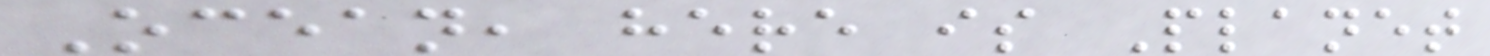Ocean, here is Planet
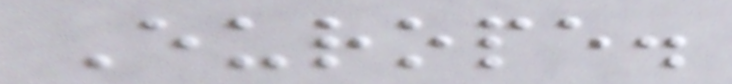Europe.
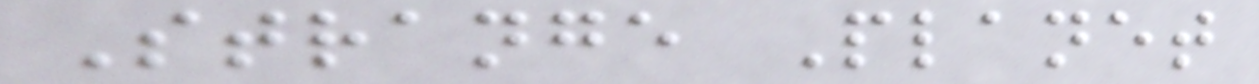Strange Planet
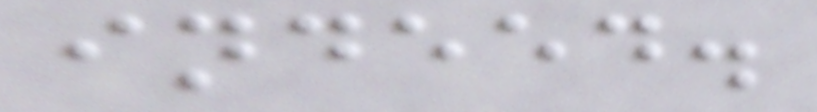indeed.
